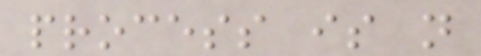process is not
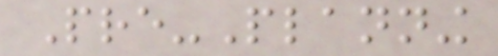Pre-Planning
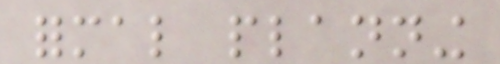formal planning
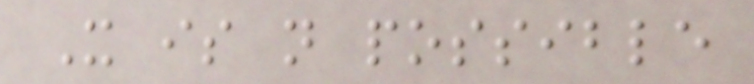It is not possible
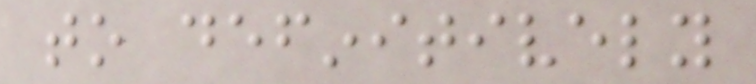to definitively
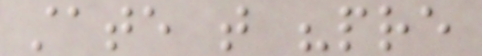state that "pre
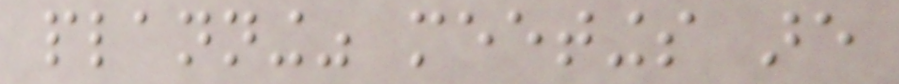planning" meetings are
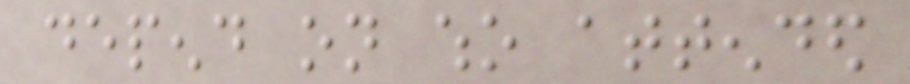depend on who attended
